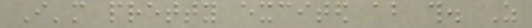I'm pretty excited about this. As
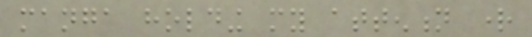manga holding my attention right
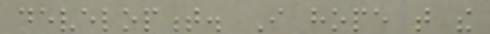development. I hope that the
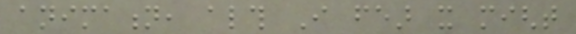animation, although I fear it might
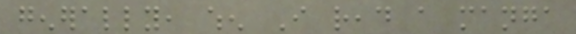generally, when I read a manga
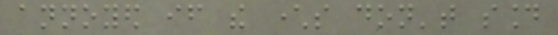annoyed if the characters don't sound
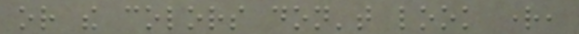or the colors don't look right,
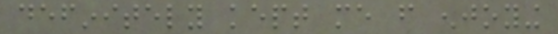definitely kept me from enjoying
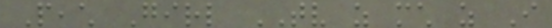Peach Girl TV as much as I
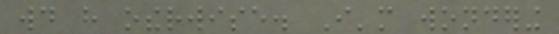would have otherwise. I'm wondering
